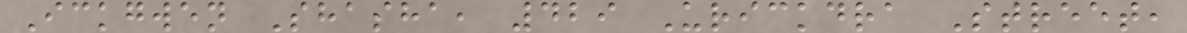Ickgwen Shasha, 429 Urickdra Street,
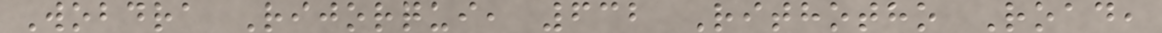Wobdra Rijorqui, 632 Rithotho Road,
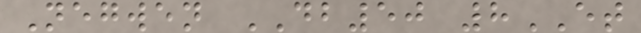Negwen DB50 8ET
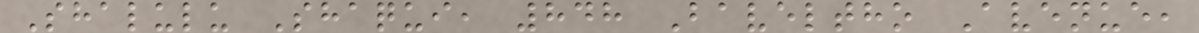Shalulu Shaqui, 848 Baveltho Avenue,
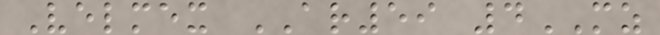Velmex AR59 4MZ
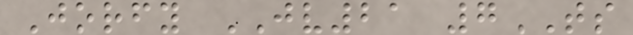Jorfy JV21 7TS
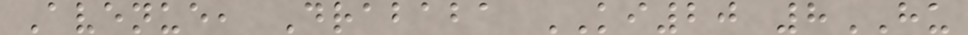Avenue, Drababa KI20 8HU
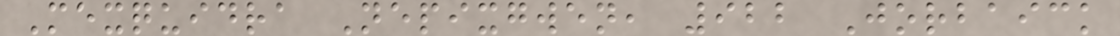Mexquidra Nepixgwen, 922 Jorbaick
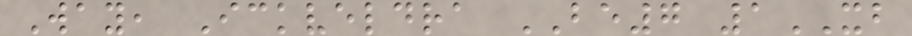Way, Ickveldra BE7 1XB
